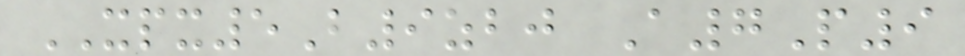XPX5B9zbj A7P9
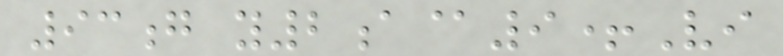93g y2a@9+Vi
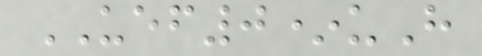UEF0*uH
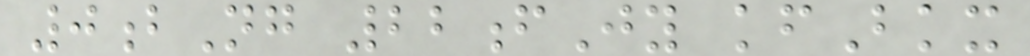0bNg 22fJy kfBkx
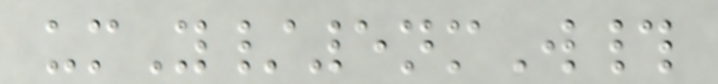umY/5nmW#
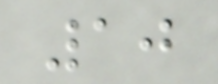10
